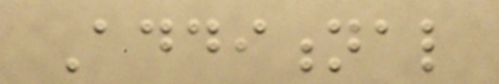Additional
